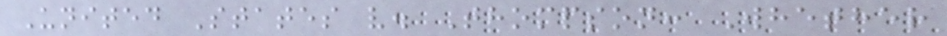United States v. Thompson: Whether
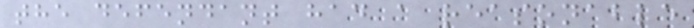the defendant had a reasonable
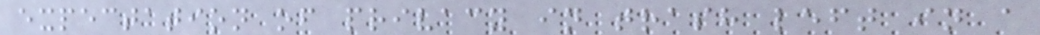expectation of privacy in trash left in a
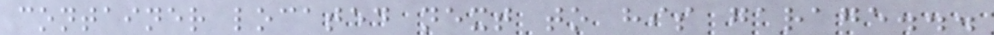container located next to his garage...
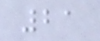21
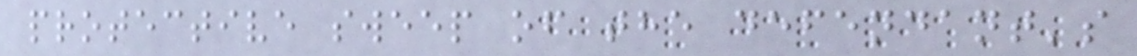protective sweep of the defendant's
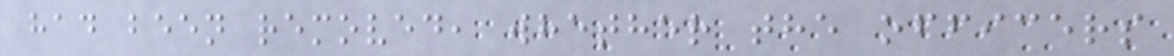had been removed, whether the officers
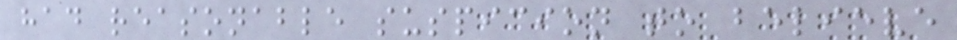had reasonable suspicion to believe
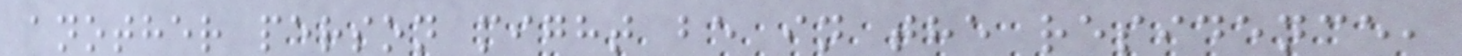another person might be in the residence,
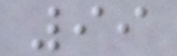99
